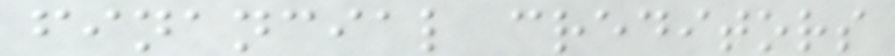financial creditors
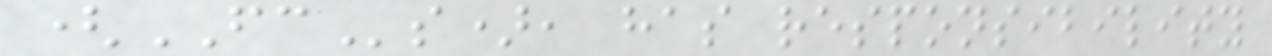(FCs), has responsibility
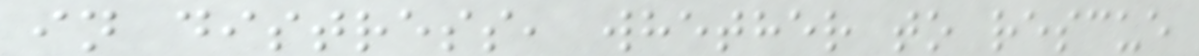in distress, whether to rescue
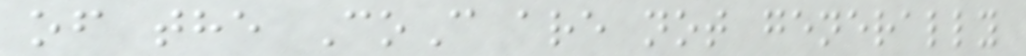of the CoC are not generally
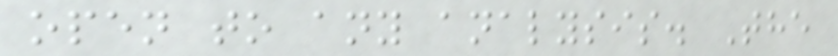open to any analysis. The
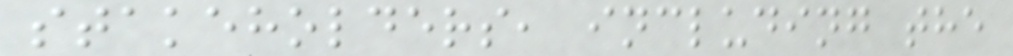stakeholders, including the
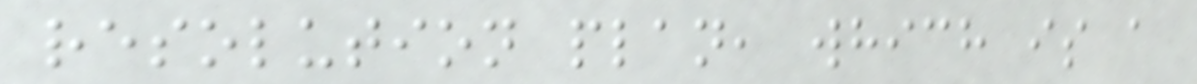resolution plan, which is a
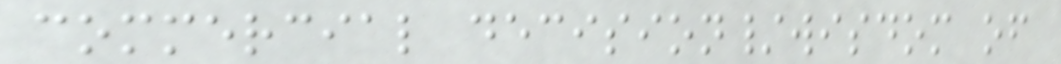commercial decision/wisdom of
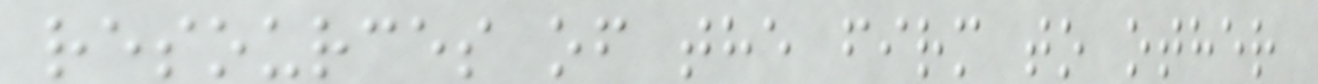resources of the firm to other
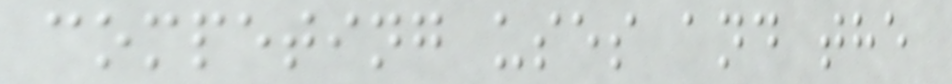competing uses and the
